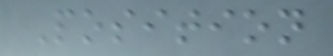Position
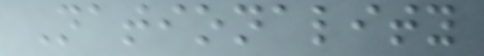Nationality
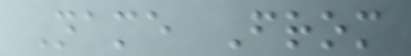Name From
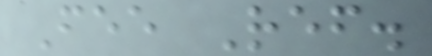Fee Ref.
